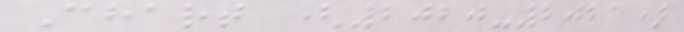Chart (2020-2021)
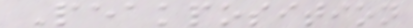Peakposition
